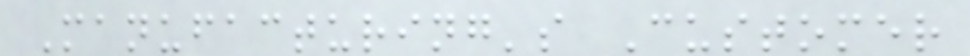Manufacturing's Customer
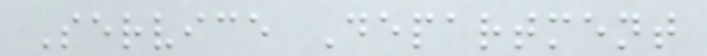Service Department
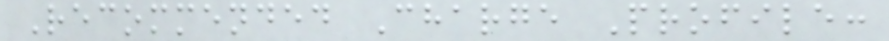Recommended Charge Profile:
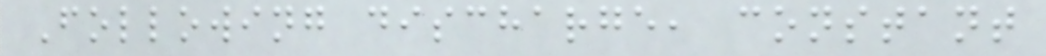Following discharge, constant
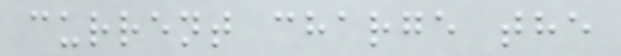current charge the
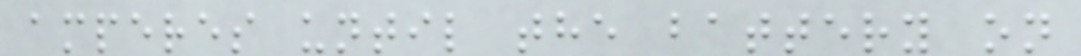amperes until the battery on
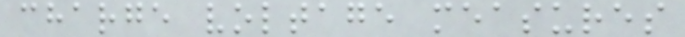charge voltage measures
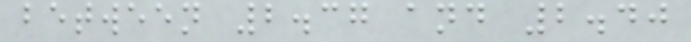between 2.37 and 2.40
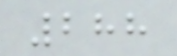288
